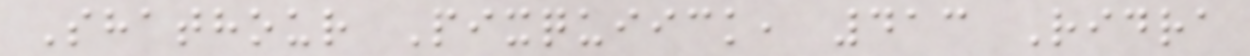Shathour Pixquiick, 413 Ridra
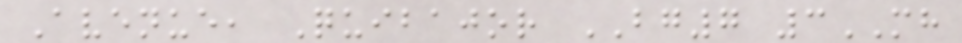Avenue, Quibajor BG7 3MH
